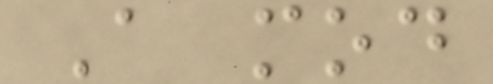A mod
